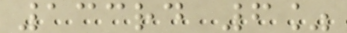133rd 6%
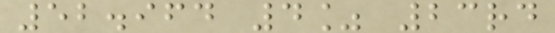52.964 4% 23rd
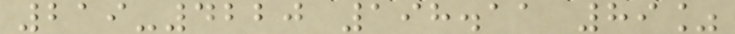219-4220 198.11 89%
